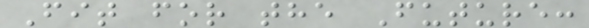Fit for the Future:
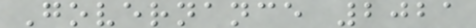Governance 2021
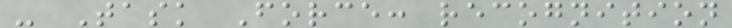- Task Force: recognition
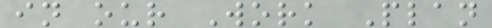in our Work Plan
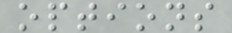options
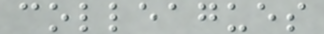colleagues
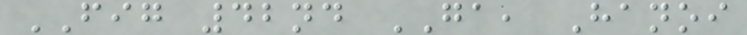FIG 42nd GA, Hanoi
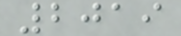2019
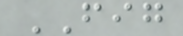FIG
